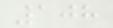108
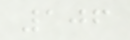106
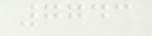7743
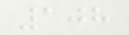108
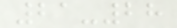21-28
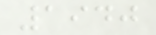1940
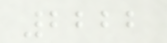2222
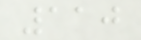110
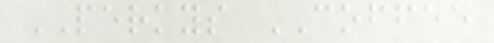PERKYS COFFEE
